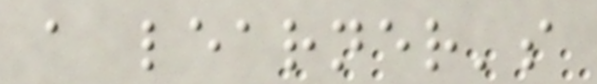a learner's
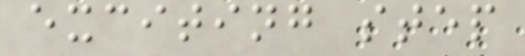exciting step
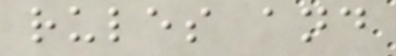rules and
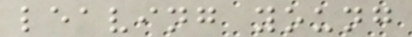leaving young
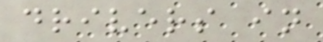drivers in
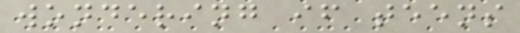wondering if teens
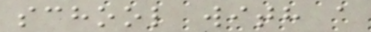school with a
